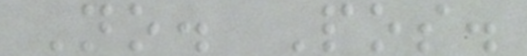No. Pos.
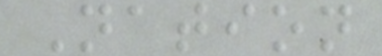Nation
